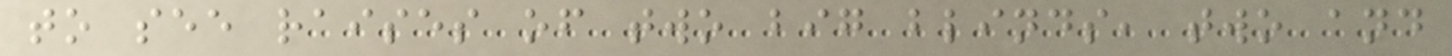to see raises of two big blinds, two and
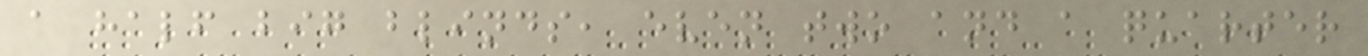a half big blinds, even two and a quarter
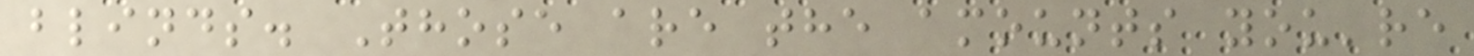blinds. Those are the amounts you're
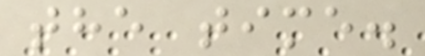the time.
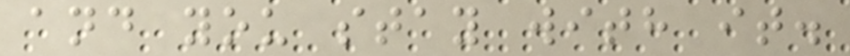and you stay with it.
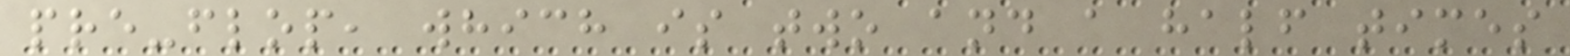pre-flop, which is two and a half times
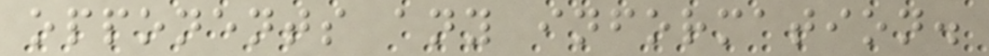opponents any information.
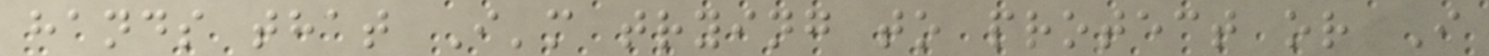hands that I'm trying to protect or I
